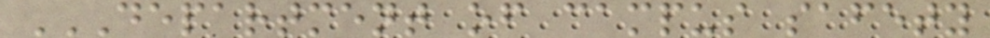DEPARTMENT OF CAMPUS SAFETY
